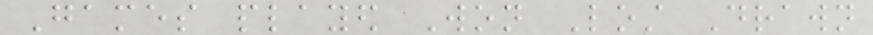Games played Won Lost Drawn
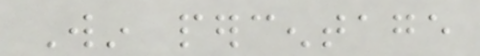Win percentage
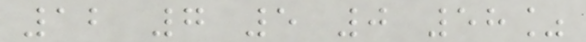12 7 5 0 58%
